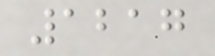1217
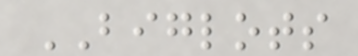BIGLOTS
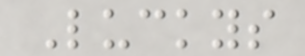Luckys
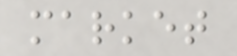market
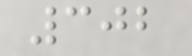302
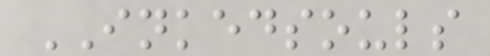INKEDSOULS
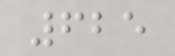625
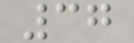37
